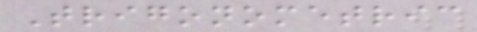Trigonometric
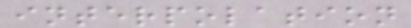interpolation
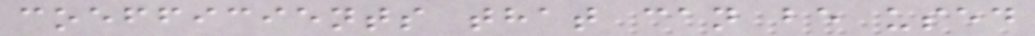coefficients that can be used
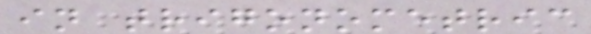in trigonometric
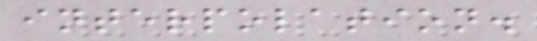interpolation.
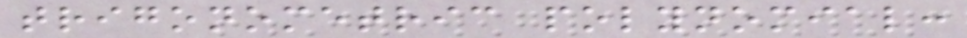trigonometric polynomial:
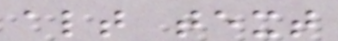alt text
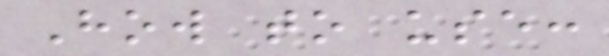How to use:
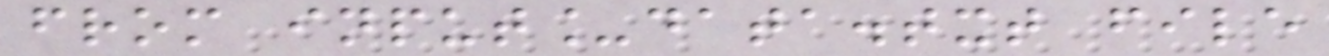from input_data.txt file
